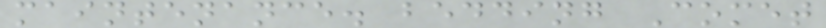maintenance. bedding Comet
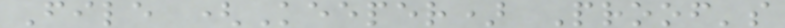File (Keeper) Proof's
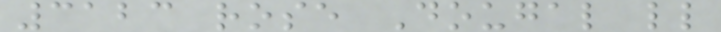3123 rose Dougal ll
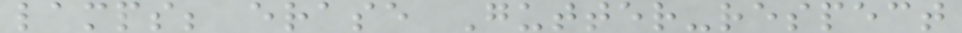lamps; erase Gutter-respect
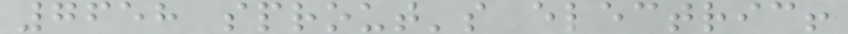7658 sprout's electric!
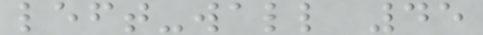left-wall 45
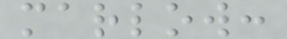marlow:
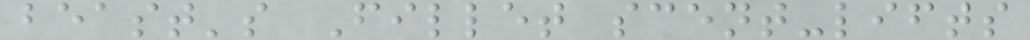beast's Fillet scent-lifts
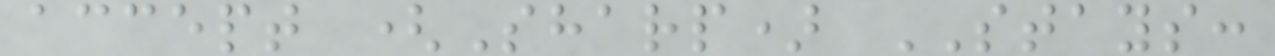accept (Sharp) STAYS:
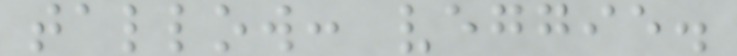tallow: veggie.
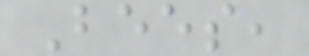Bees,
